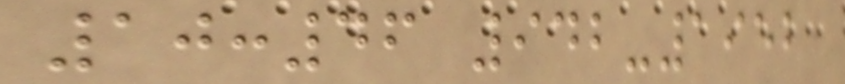10:46 942-1952
